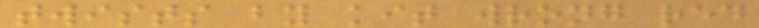twists by kit wrong red
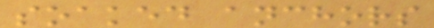soaked anchors
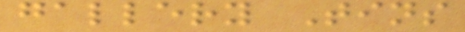gallery Tins
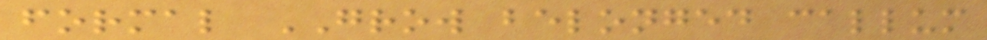formal GROW belonged callum
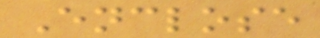Enclose
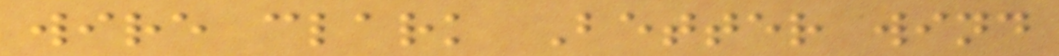wire clark Better wind
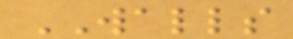WALLS
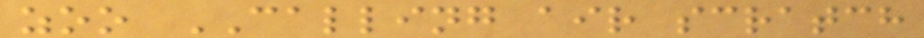zoo CALLING air scratch
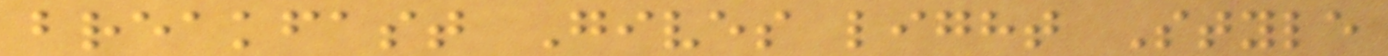breakfast Gives light Style
